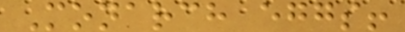Monarch eggs!
